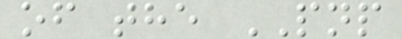of the PNP
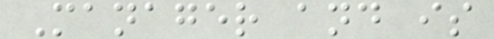Manager and is
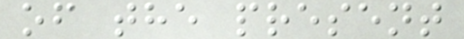of the present
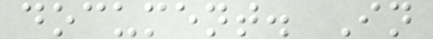document. In
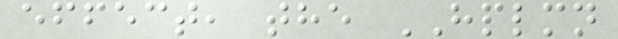effect, the HPLMN
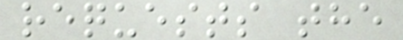requests the
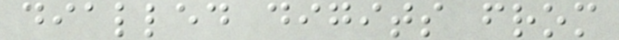dialled digits from
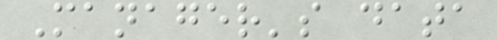Manager's data
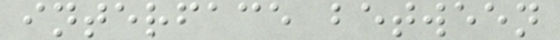interface between
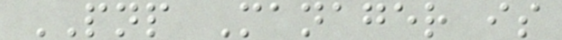PNP Manager is
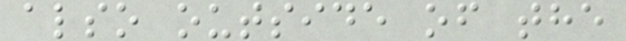also outside of the
